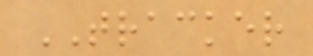TRACKER
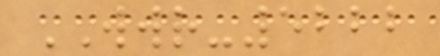WWR-5222
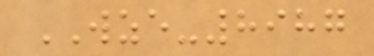WZE-8987
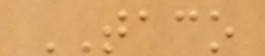TACO
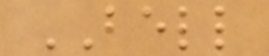BELL
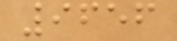9656
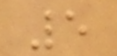5
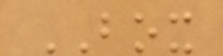BOX
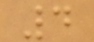4
